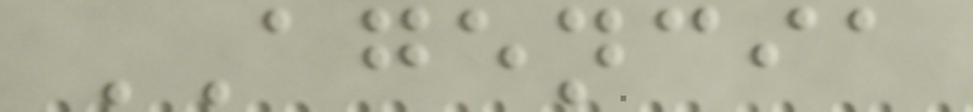AGENCIA
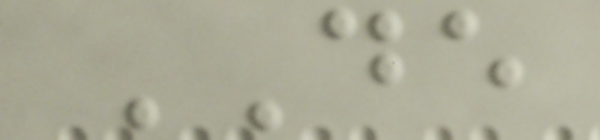DE
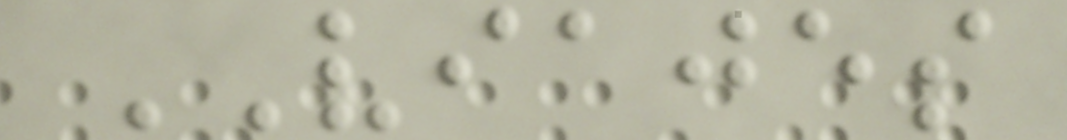VIAJES
